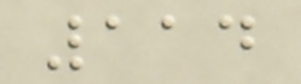114
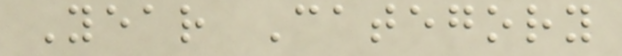Year Category
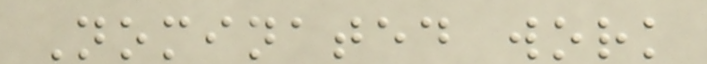Nominated work
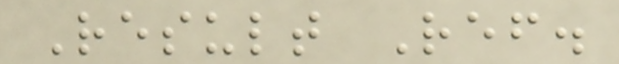Result Ref.
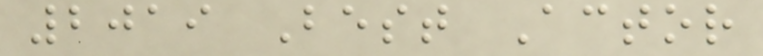2019 Best Actor
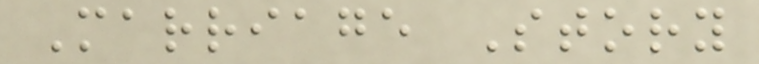Marriage Story
